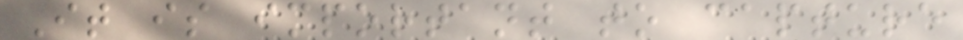It is important to capture
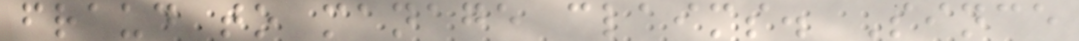fraud to manage claims. Since
